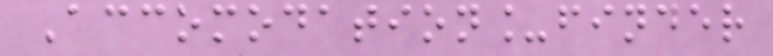Accomodation_finder
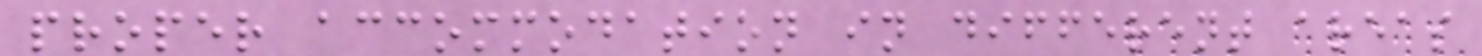proper accommodation in different areas
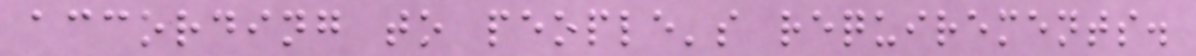according to people's requirements.
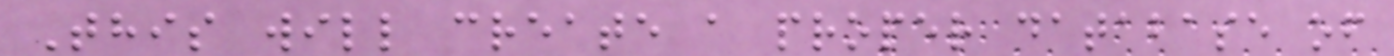This will create a proper database of
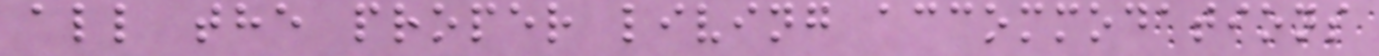all the proper living accommodations
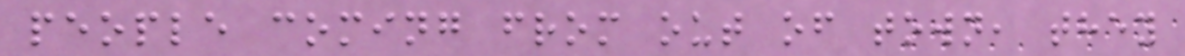people coming from out of town, they
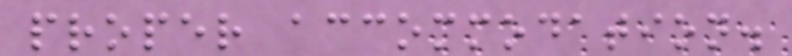proper accommodation.
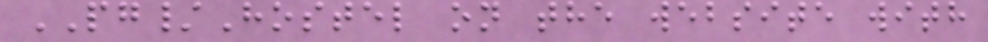PG/Hostel on the website with
